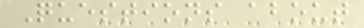Questions about
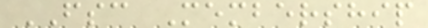FSC Membership
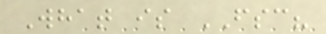What is FSC?
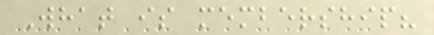What is membership?
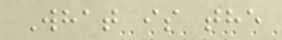What is the
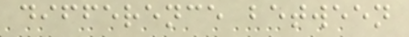difference between
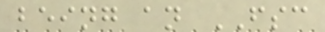being an FSC
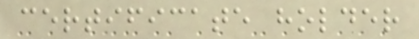certificate holder
